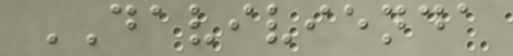DAVIVIENDA
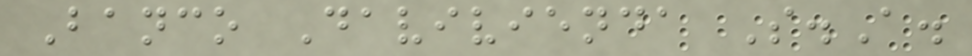Banco Davivienda S.A.
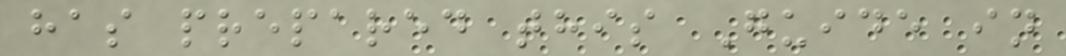has prepared this Guide in
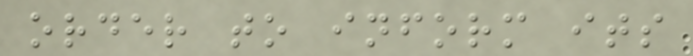order to inform its
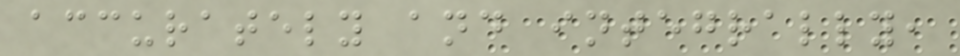accurately and integrally,
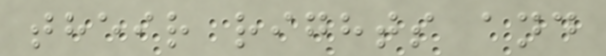their rights and
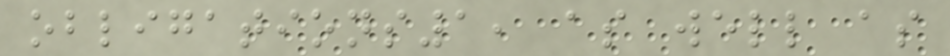obligations1, as well as
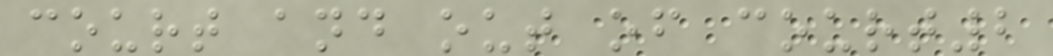court and out of court2
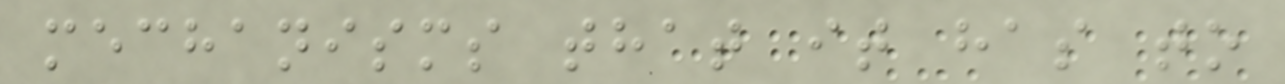mechanisms that it has to
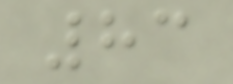83
